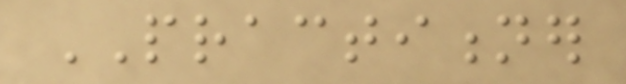PRACTITIONER
